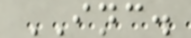INC.
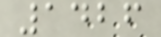1426
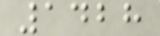1428
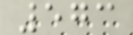573
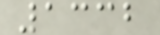1332
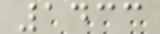1433
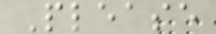Please
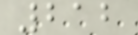212
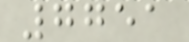7751
